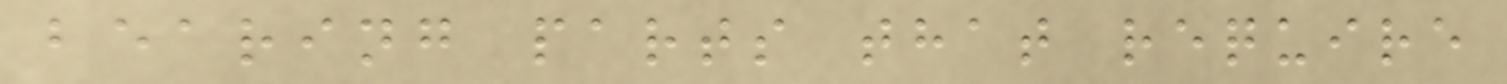bearing parts that require
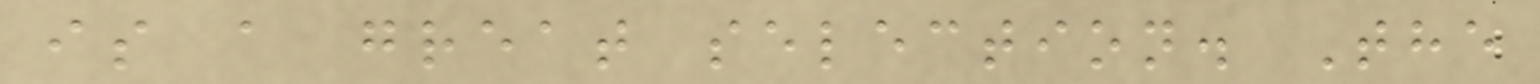is a great selection. The
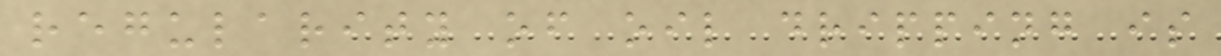regularity of oil dripping is
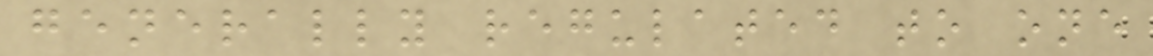generally regulated to one
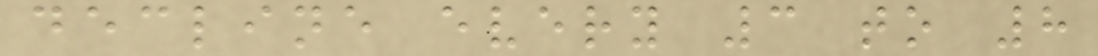decline every 3 to 8
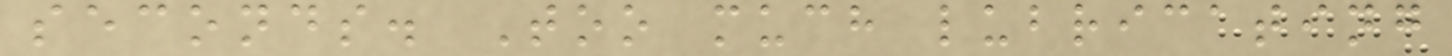seconds. Too much lubricating
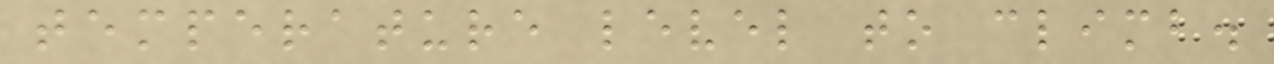temperature level to climb.
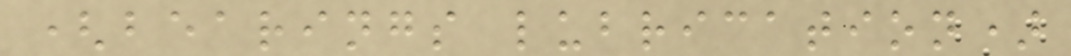(bearings lubrication)
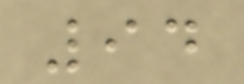94
